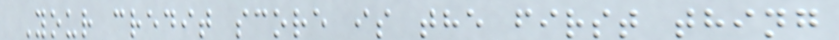Your credit score is the first thing
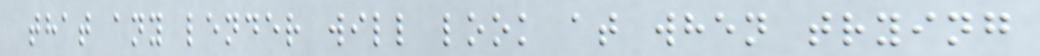that any lender will look at when trying
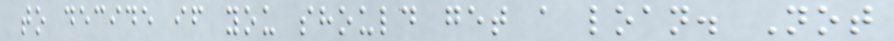to decide if you should get a loan. Not
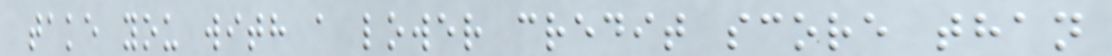take you with a lower credit score than
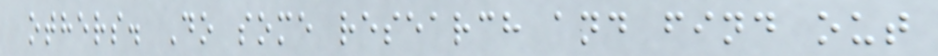others. Do some research and find out
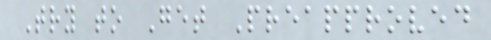Try to Get Preapproved
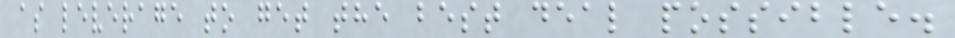as leverage to get the best deal possible.
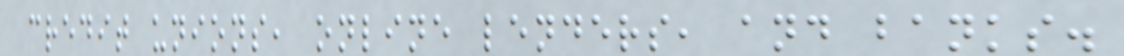credit unions, online lenders, and banks.
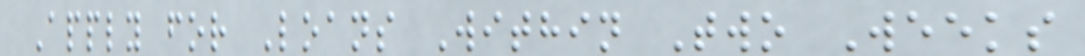Apply for Loans Within Two Weeks
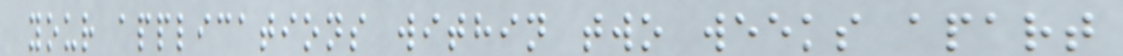your applications within two weeks apart
